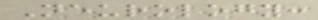Neurology:
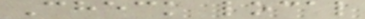Check local
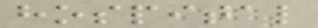hospital
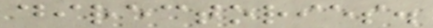directories.
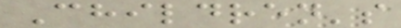Children's
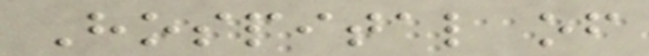Hospital of
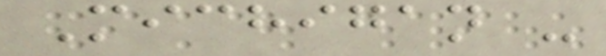Michigan -
